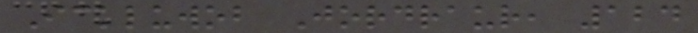Ickluwob Jordraur, 124
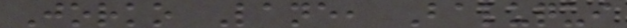Jorko Lane, Baluqui
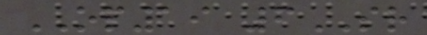OP19 6SR
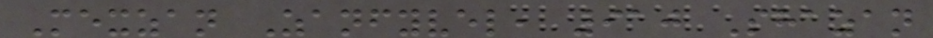Mexzan Zanfyvel, 910 Shazan
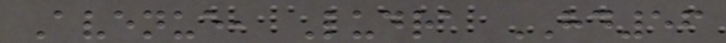Avenue, Ludra HD56
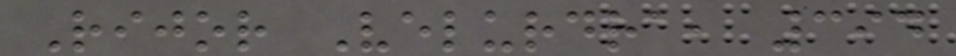Rijor Velurdra, 394
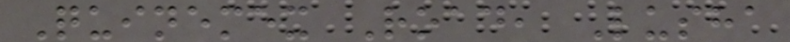Quinemex Road, Lusha
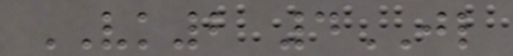VK2 4JL
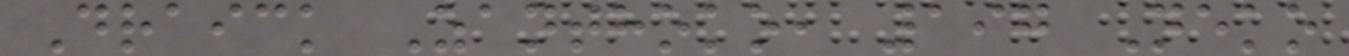Draick Zanthoko, 197 Neko
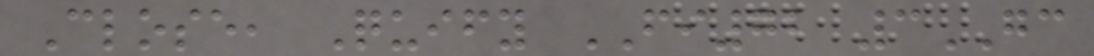Close, Quify FI72 3GC
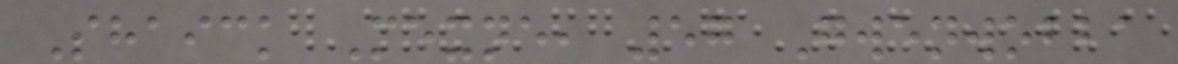Shaick Mexne, 57 Gwenwobba
